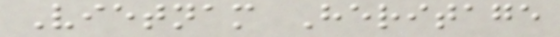Vietnam Heritage
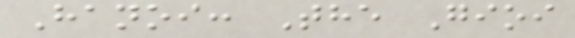Hanoi: The Gioi
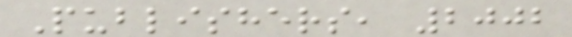Publishers, 2002
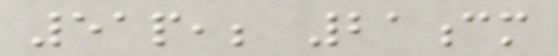51p,; 21cm
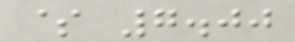$ 7.00
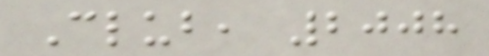Club, 2008
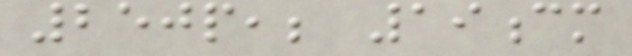250p,; 19cm
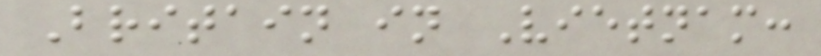Britain in Vietnam:
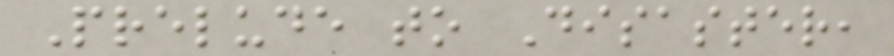Prelude to Disaster,
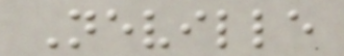Neville
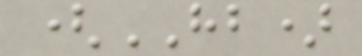(HB)
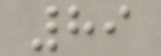89
